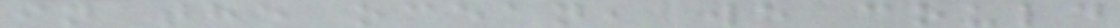in the ocean, we could
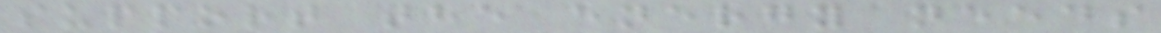support the energy needs
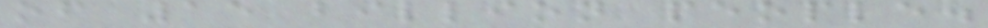of 15 billion people.
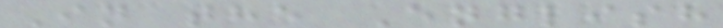In the English
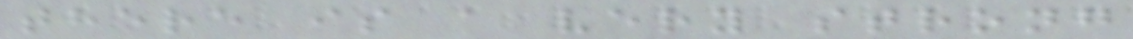there is a very strong
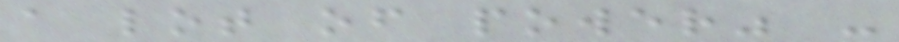a lot of power" -
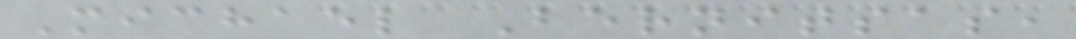Michael Bernitsas,
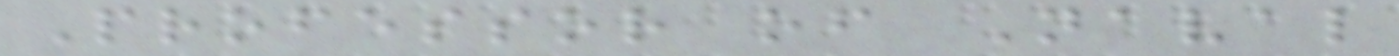Professor of Naval
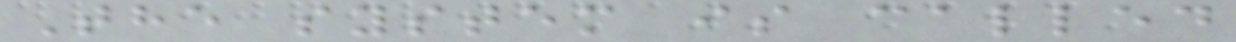The system is called
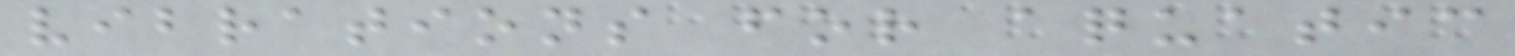vibrations for aquatic
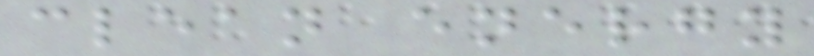clean energy
